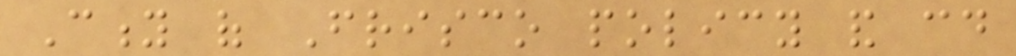City of Frisco policy and could
